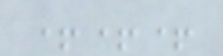+++
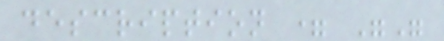description = ""
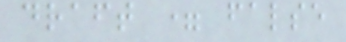draft = false
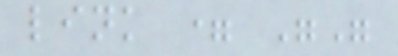link = ""
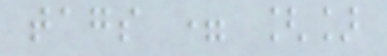tags = []
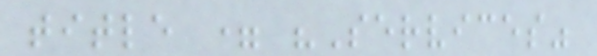title = "Services"
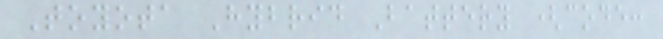Toyota Hybrid Battery (code:
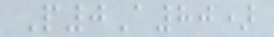P0A80)
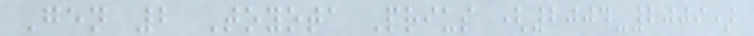Gen 2 Toyota Prius (2004-2009)
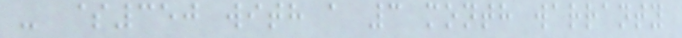- $350 with a 3 month warranty
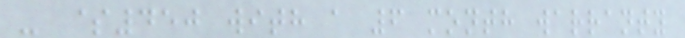- $450 with a 6 month warranty
